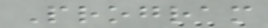Program
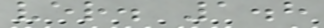ver. 1.8
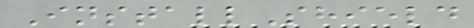InstallShield
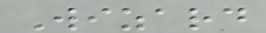Wizard
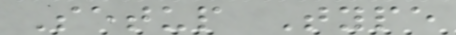Setup Type
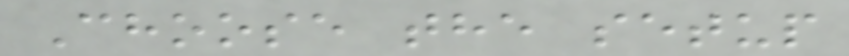Choose the setup
